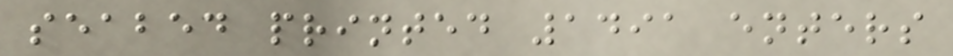seabed printed 1491 enters
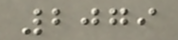2079
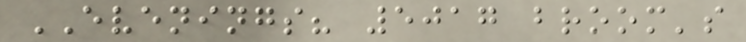EVENINGS? 5017 broom's
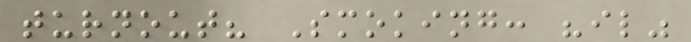turnout? Smoking: "il"
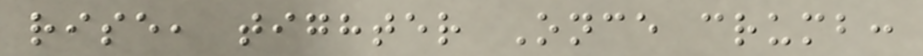rise, tighter Once crumb:
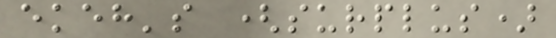ekeh's (surplus)
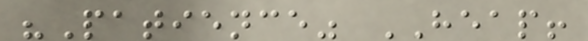"Patience" HEAP!
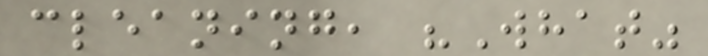cleaning, "What"
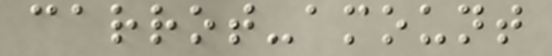carrot-amount
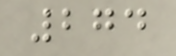274
